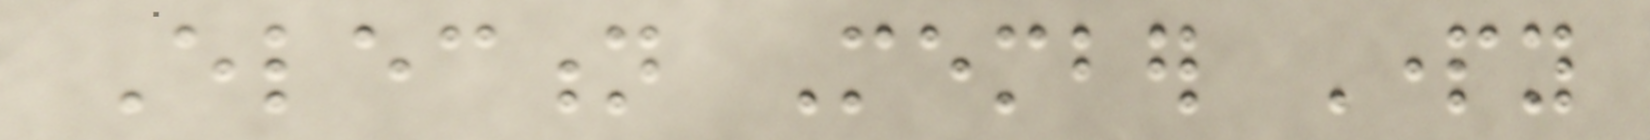Election Member Party
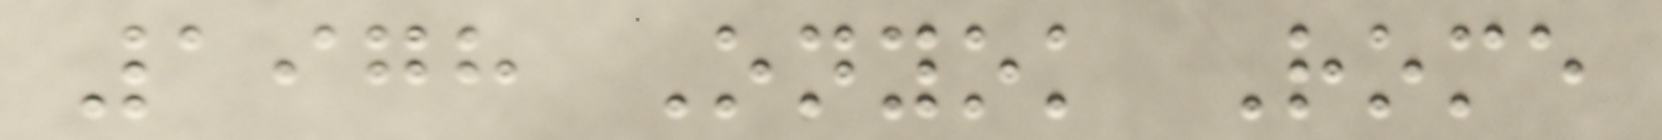1978 Onyok Rome
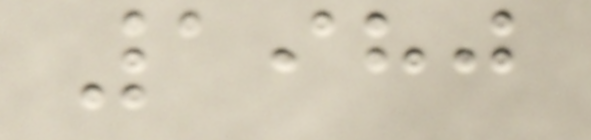1980
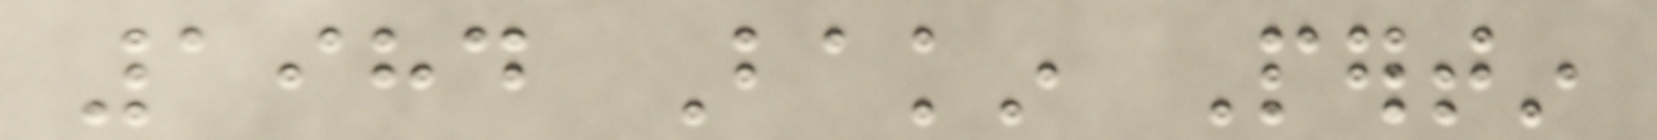1984 Bakin Pertin
